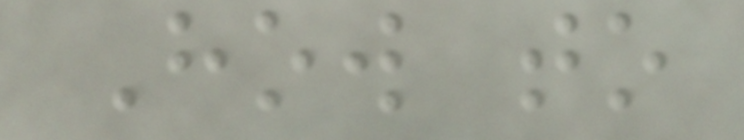How to
